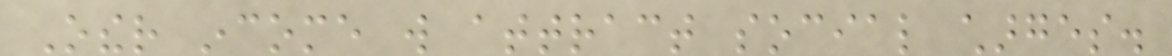Other income will attract social charges.
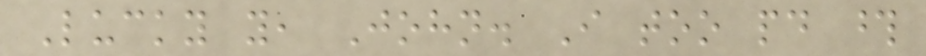Lucky you, John. I too paid those
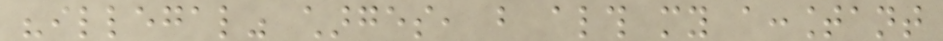"illegal" charges, but although my accountant
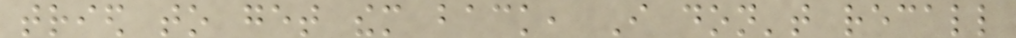tried to get them back, I don't recall
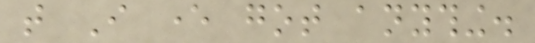that I ever got anything.
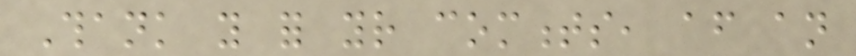Thank you for your comments, after an
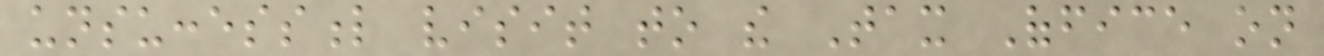unsuccessful visit to the Tax Office on
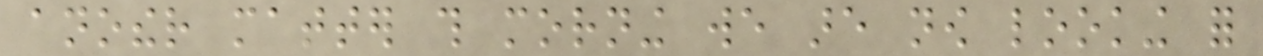another matter this morning we are now looking for
